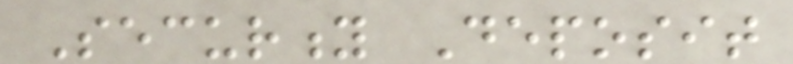Security Deposit
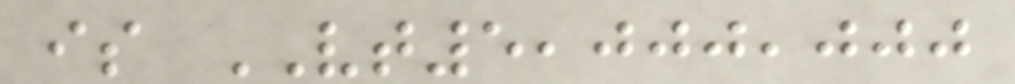is VT5,000,000
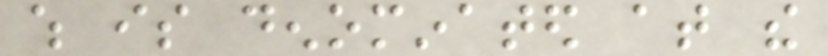which is denominated at the
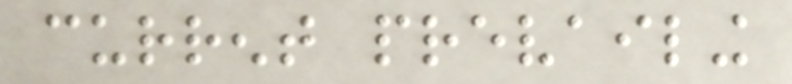current prevailing
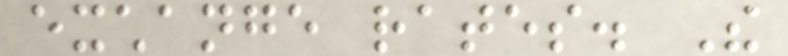exchange rates. The
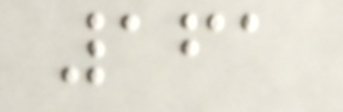161
